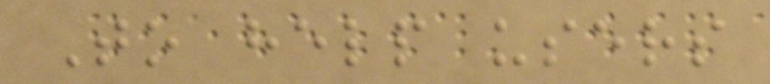To help users
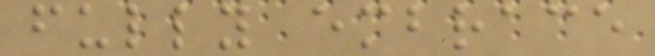fully embrace
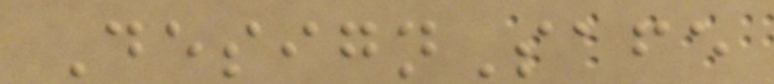DesignSafe
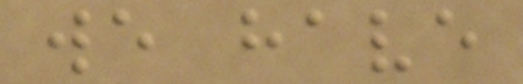we have
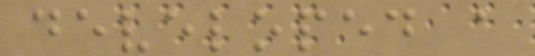developed a
